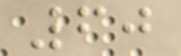60
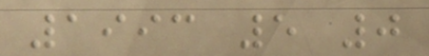1993 5 0
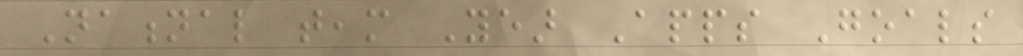National team Year Apps Goals
